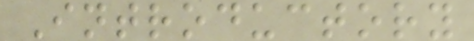Introductory
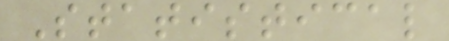Statistical
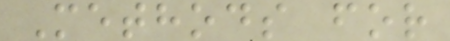Methods for
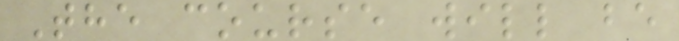The course will be
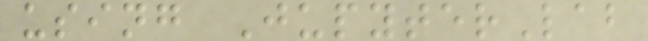using JupyterLab
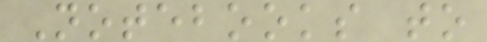Notebooks to
